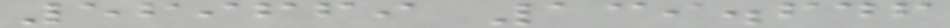569669 139.646
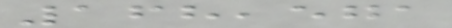168,571
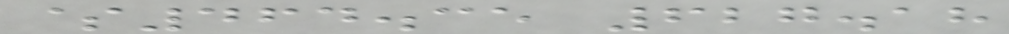$464.35 627.18
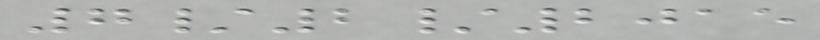7/2/2015
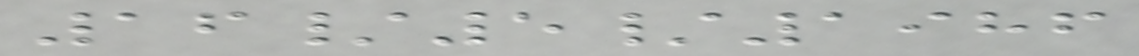16/5/1986
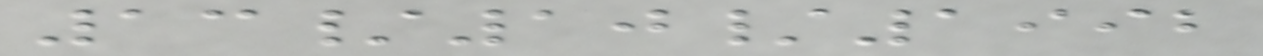13/10/1992
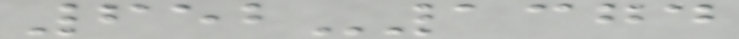652-1374
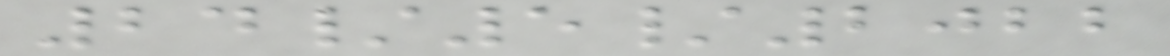24/5/2022
